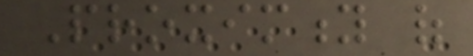Proximity of
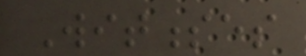Witnesses
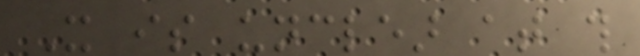It is unclear at this
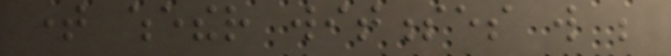time whether witnesses will be
